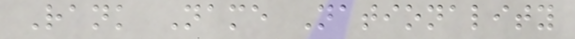Rank Name Nationality
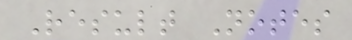Result Notes
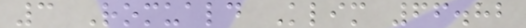3 Romuald Klim 66.82
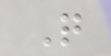Q
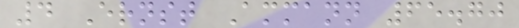4 Ernst Ammann 65.70
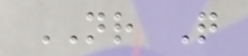NR Q
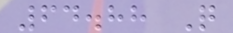64.88 Q
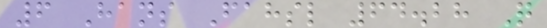6 Hans Fahsl 64.28 Q
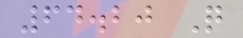64.20 Q
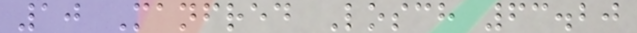10 Manfred Losch 63.20
